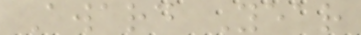Award Year
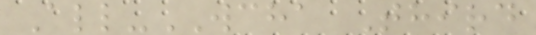All-WCHA Third
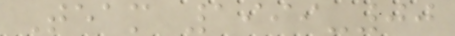Team 1999-00
